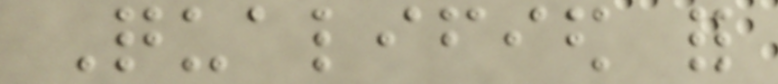Qualified for
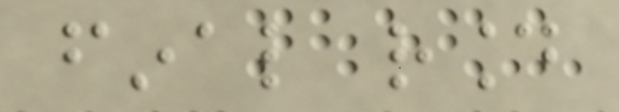final round
